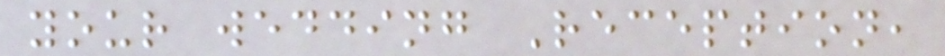your wedding Reception,
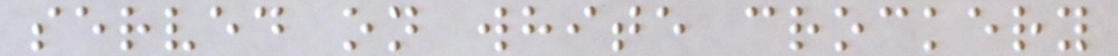served on white crockery
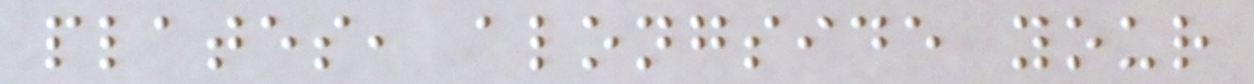plates, alongside your
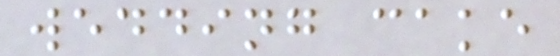wedding cake
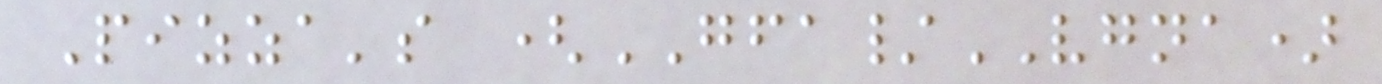Pizza's (GFA/VGNA)
